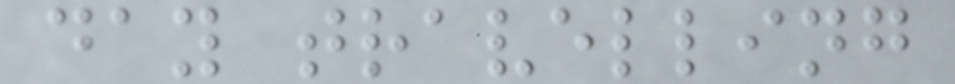day travelling
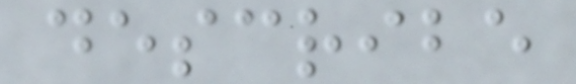describe
